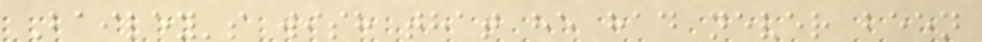Bailey's wish that he had never been
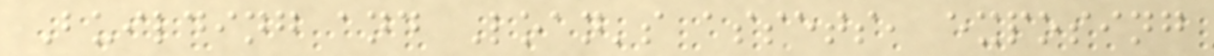Building and Loan's assets, exposing
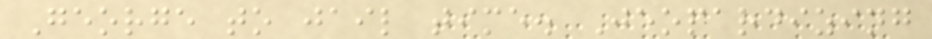George to jail time. Jeopardizing
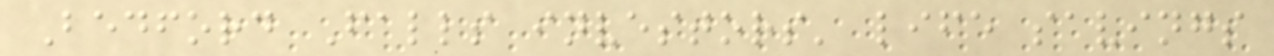Bedford Falls investors' life savings
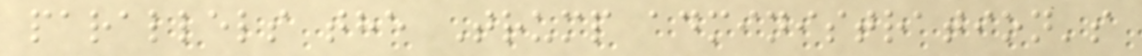parallels the Trump administration's
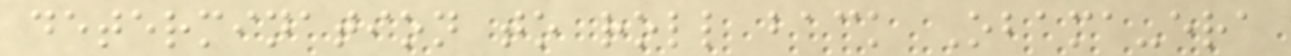determination to roll back Obama-era
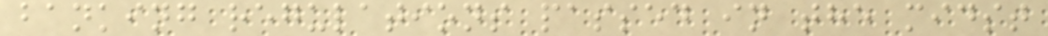banking regulations passed in the midst
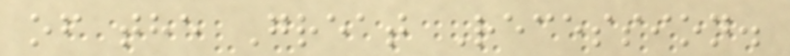of the Great Recession.
